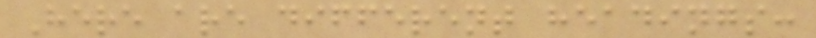Here are different headings:
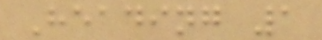Heading 1
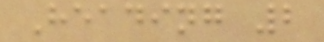Heading 2
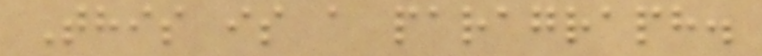This is a paragraph.
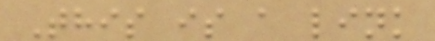This is a link
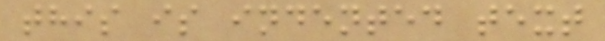this is indented text
